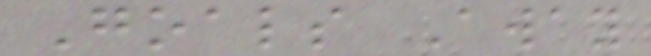Goals Away
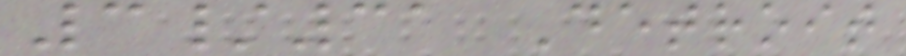3/31 Detroit
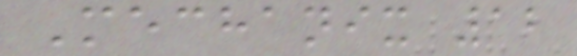Mechanix 12
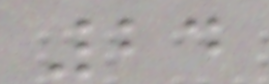24
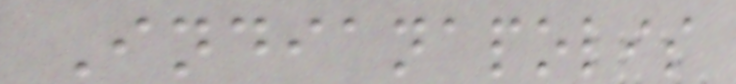Indianapolis
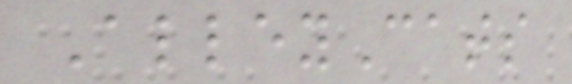AlleyCats
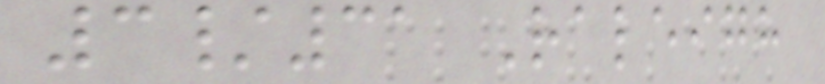3/31 Raleigh
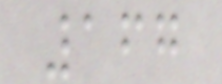167
